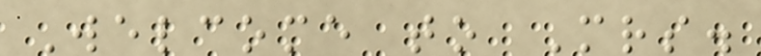Welcome to Mrs.
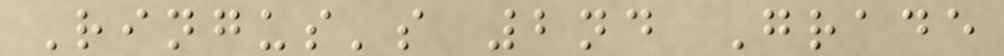Ringus's 2nd Grade
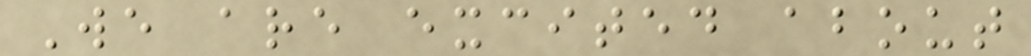We are excited about
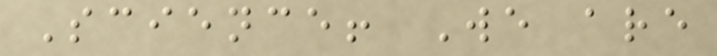Science! We are
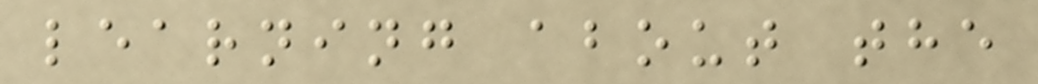learning about the
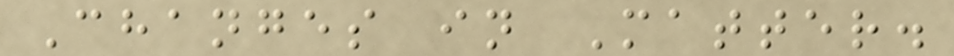Changes in Matter.
